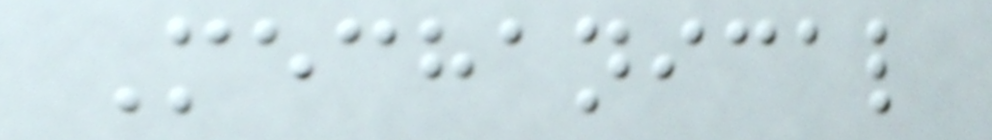Mechanical
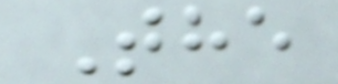The
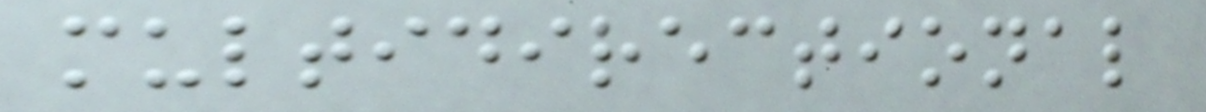multidirectional
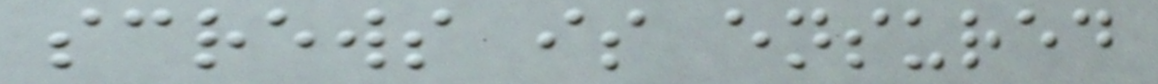screws is ensured
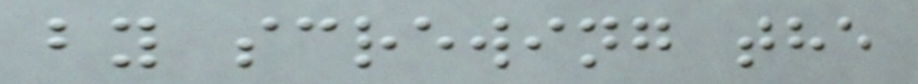by screwing the
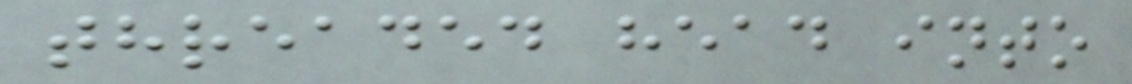threaded head into
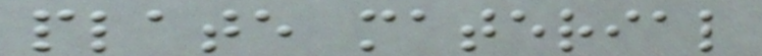plate material
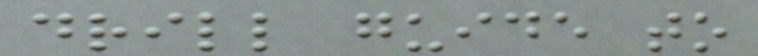drill guide to
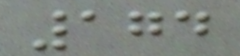174
